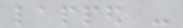lapped -
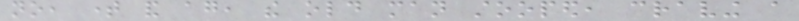no, time and again, the old man stooped, craving a
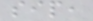sip,
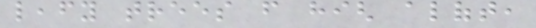leafy trees from high aloft,
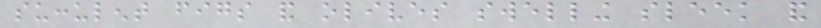succulent figs and olives swelling sleek and
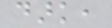dark,
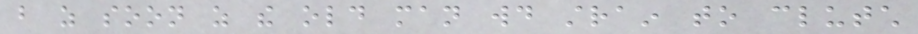but as soon as the old man would strain to clutch
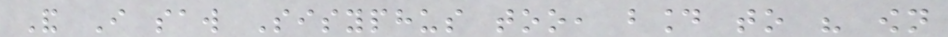And I saw Sisyphus too, bound to his own
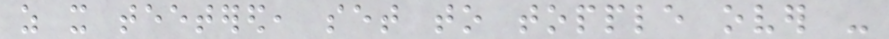as it teetered, set to topple over -
